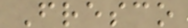Fresco
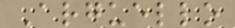Arguello
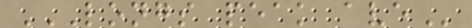LONGS PEAK AVE
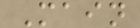Main
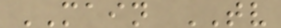MAIN TV
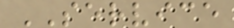SERVICE
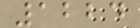1224
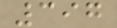397
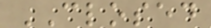CLOSED
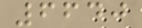6640
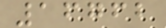16762
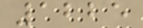1225
